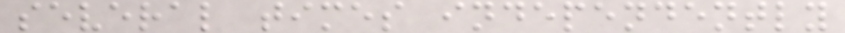several times independently
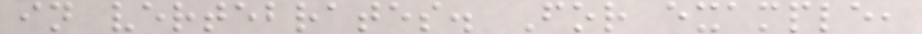in vertebrates. For example,
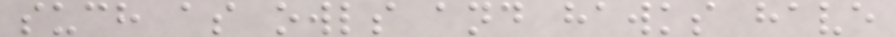such as owls and hawks have
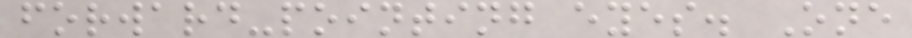forward-pointing eyes. One
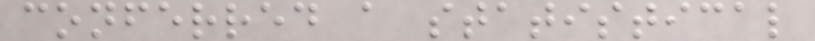conferred a statistical
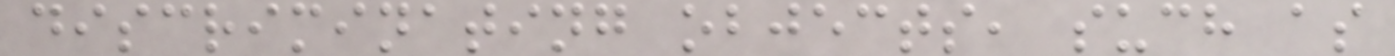discriminating objects, such as
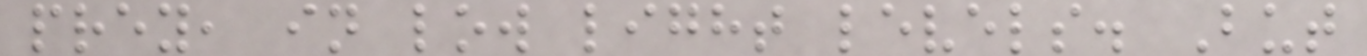prey, in low light levels. But
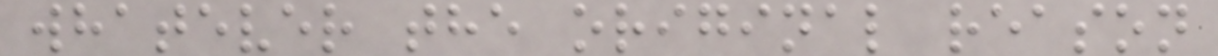whatever the original reason
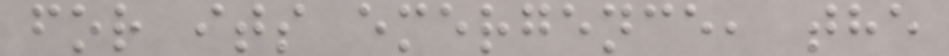for its emergence, the
